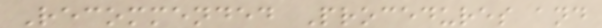Recommended Procedures and
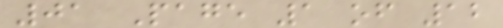01 Page 1 of 12
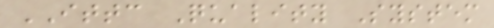ITTC Quality System
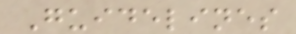Guidelines
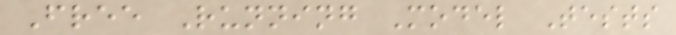Free Running Model Tests
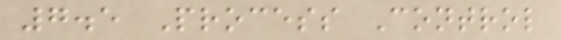7.5 Process Control
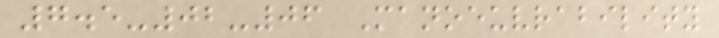7.5-02-06 Manoeuvrability
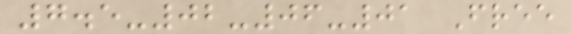7.5-02-06-01 Free
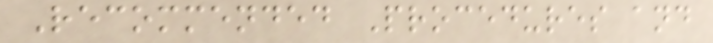Recommended Procedures and
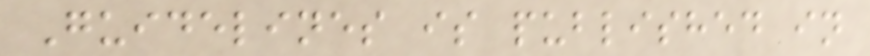Guidelines is published in
